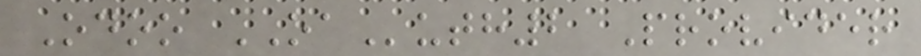Odoo OAuth2 Provider
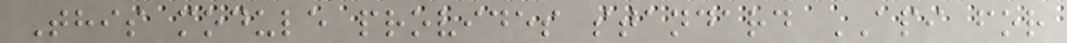This module provides standard API for
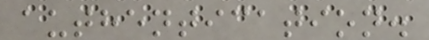authentication.
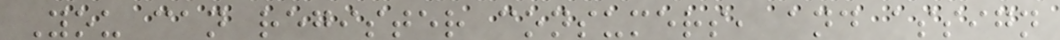You can register consumers, and assign
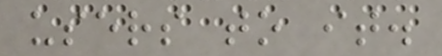users to it.
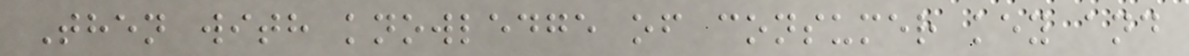Then with knowledge of consumer key and
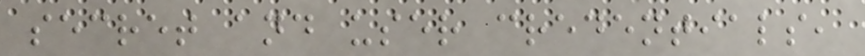secret and user credentials,
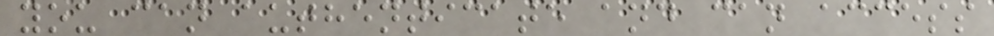you can authenticate and can access
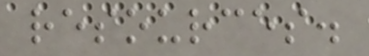resources.
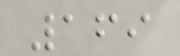169
